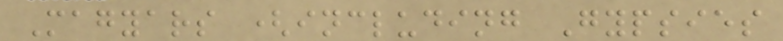Magyars (including Gypsies
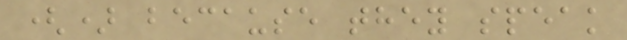() because they speak
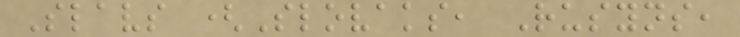Slavs (Slovaks, Rusyns,
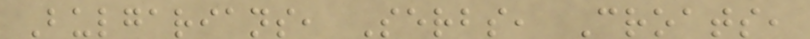Bulgarians, Serbs, Croats,
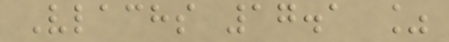Vlachs 17.1 %
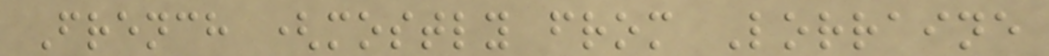French (mostly from Lorraine
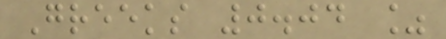Greeks 0.04 %
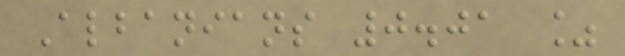Albanians 0.01 %
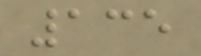135
